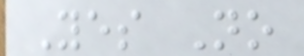Yes No
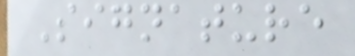Signature
